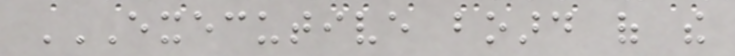EXECUTIVE BOARD OF THE
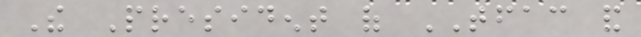The President of TFAC and
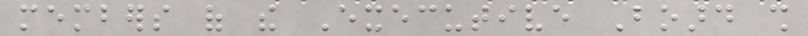members of the Executive Board shall
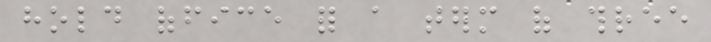hold office for a term of three
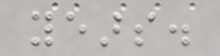years.
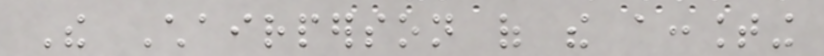The Chairperson of the accounting
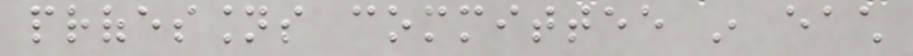professions committee in each
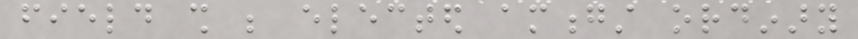field shall be elected amongst ordinary
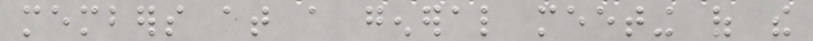members at a general meeting of the
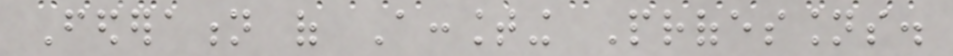Federation of Accounting Professions.
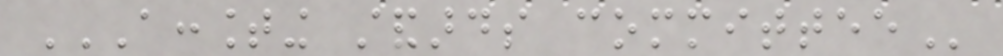ACCOUNTING STANDARDS COMMITTEE
